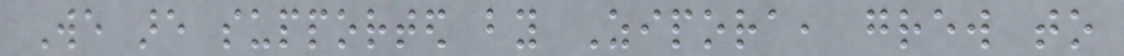We are supported by Zipora, grew to
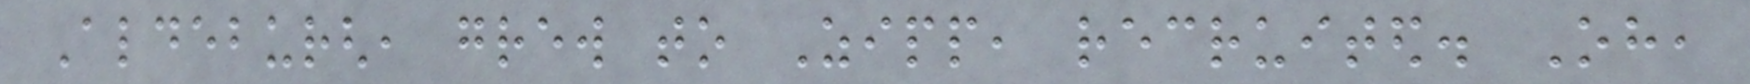Aldeburgh, grew to Zipp, recruited. Oh,
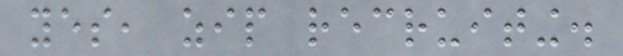yes, zip recruiting.
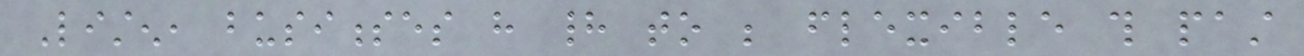Listen, businesses have had to be flexible this past
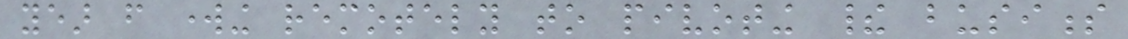year from working remotely to pivoting their business
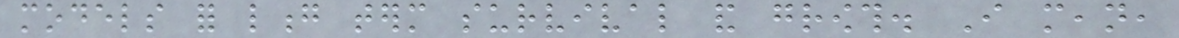models for long term survival and growth. I mean,
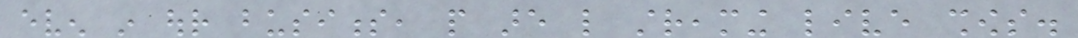even in our business, people are like streaming live shows.
